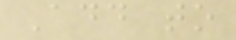Add to
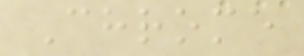Chrome
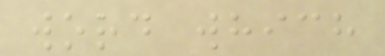word which
